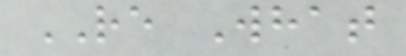RE What
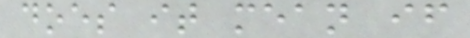does it mean if
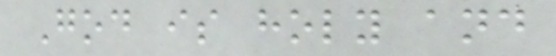God is holy and
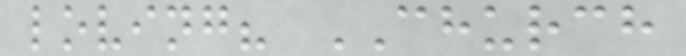loving? CHURCH
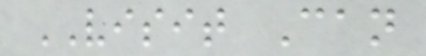VISIT Can
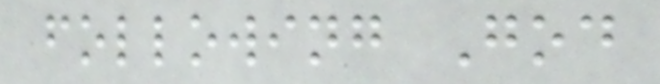following God
